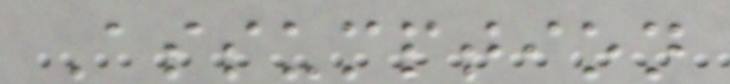Assumption
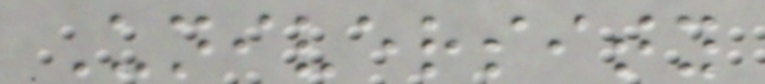University
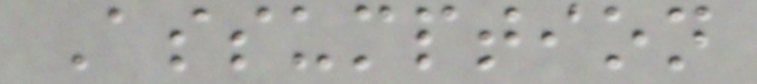Assumption
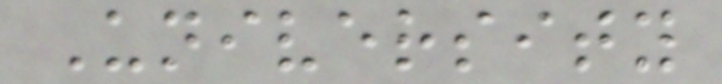University
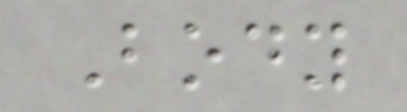Body
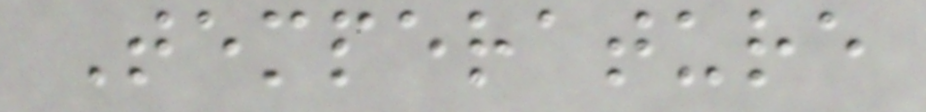Temperature
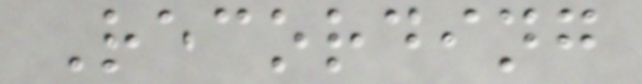Recording
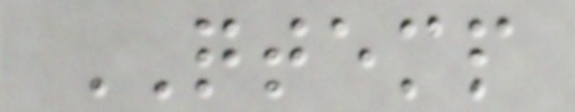QTEMP
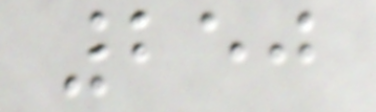250
